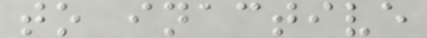to inactive
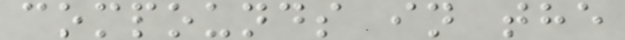compounds in the
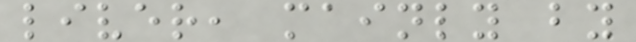liver, mainly by
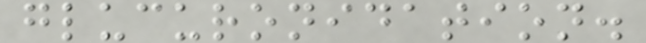glucuronidation.
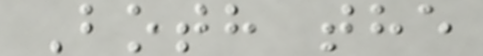Both the
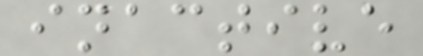inactive
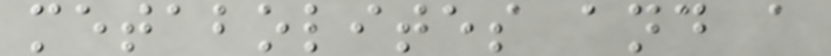metabolites and a
